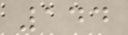144
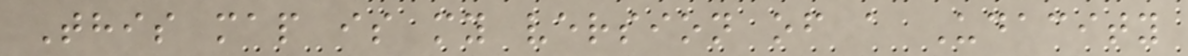This map is my version of a Udacity
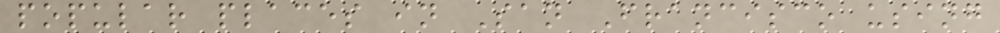popular places in San Francisco using
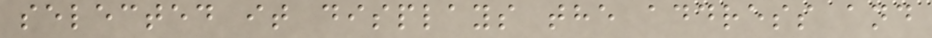selected it displays the address and
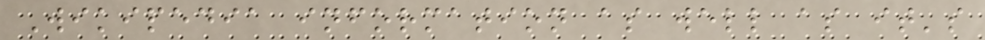Wikipedia information as well as it's
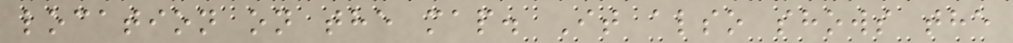location on the map. It also shows the
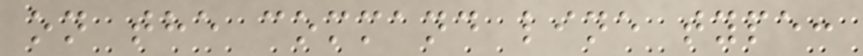on the command line type:
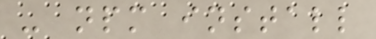- npm install
